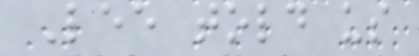Lee told us
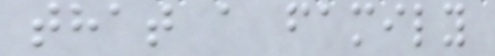that a family
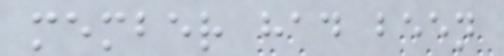member had been
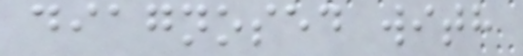diagnosed with
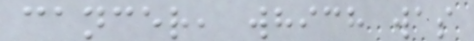cancer, which was
